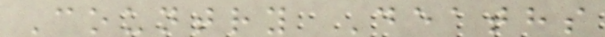Country Deaths
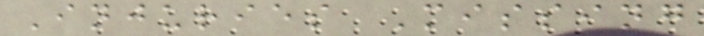Injuries Missing
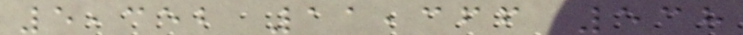5,352 11,366 538
